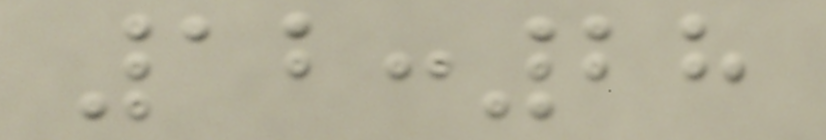12:28
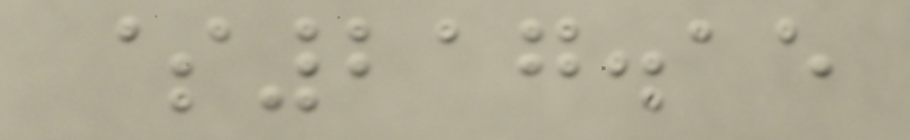$217.15
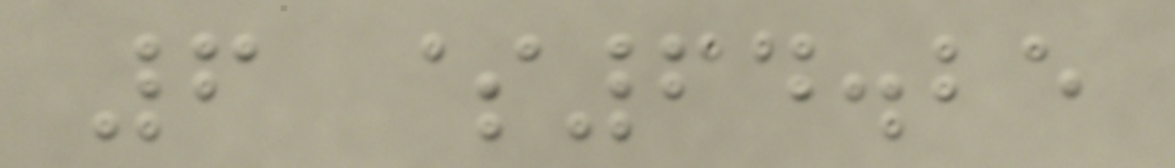6 $64.25
